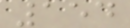154
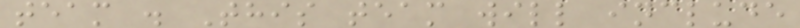team . This team will include
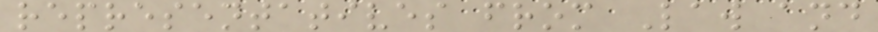representatives from Law and
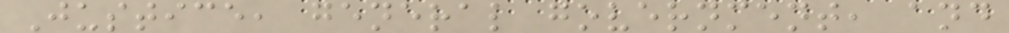Justice, general government, and
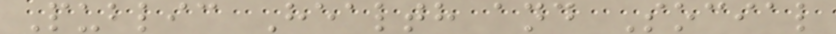Public Health and Social
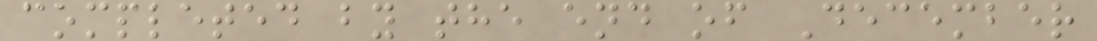completed by the end of December
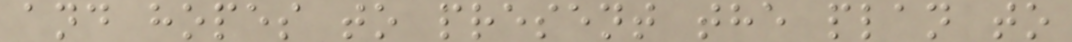and hopes to present the plan to
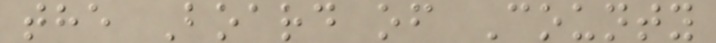the Board of County
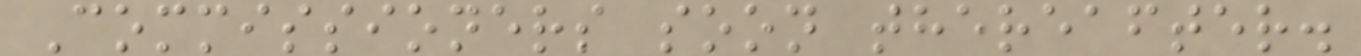Commissioners soon thereafter.
